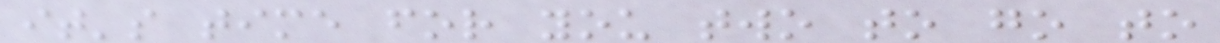it's time for you two to go to
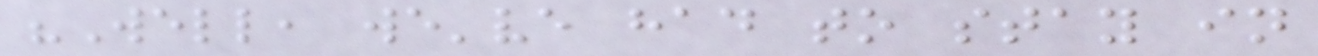"Well, we've had to stay in
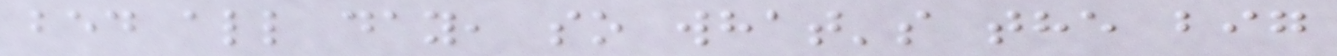bed all day, so what's the big
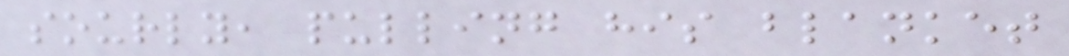sourly, pulling his blanket
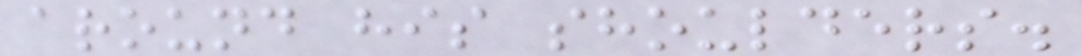around his shoulders.
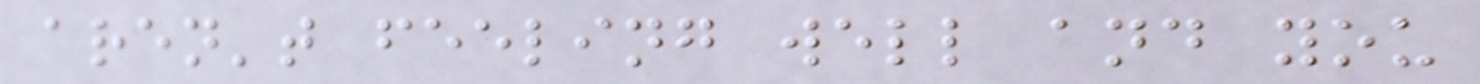aren't feeling well and you
